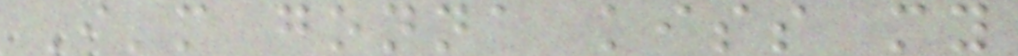I'm gonna kiss my
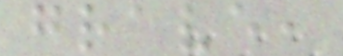grave,
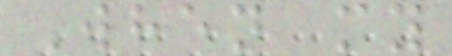When my
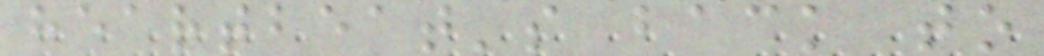heartbeat's back to
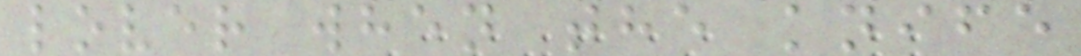lover when the knife
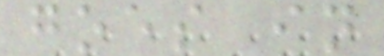goes in
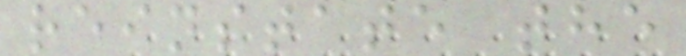reinstate the
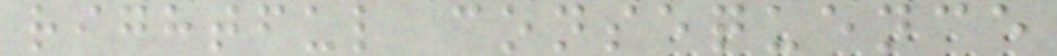rightful consequence
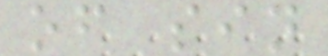of sin
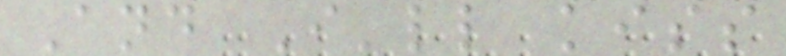And I'll kiss
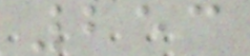253
